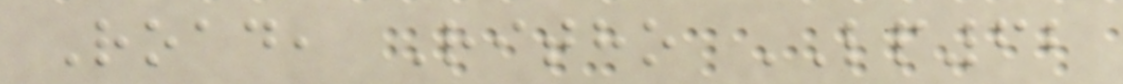Road, Ritho LP62
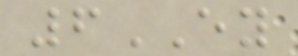6EY
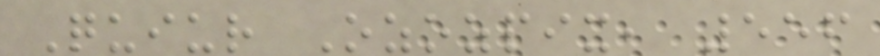Quiur Ozozpix, 556
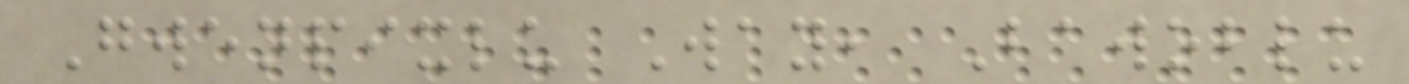Gwenpixlu Way, Bawoblu
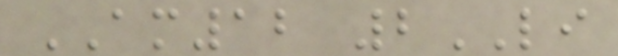AM12 2LI
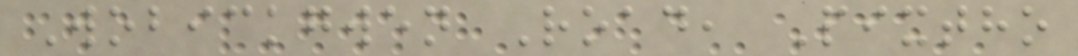Wobickgwen Road, Pixtho
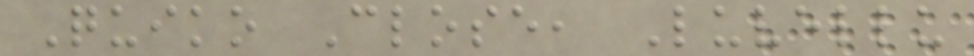Quiko Close, Luvellu
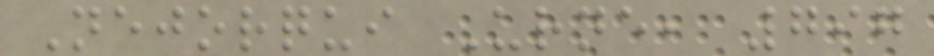Nejorqui Urne, 797
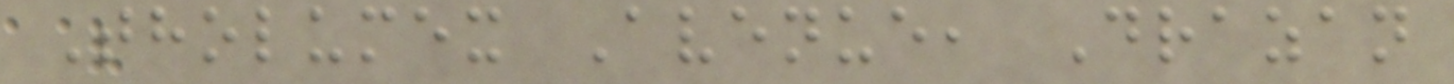Tholumex Avenue, Drazan
